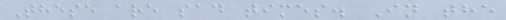These are sad times. In the
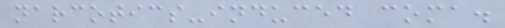narcotics-induced coma.
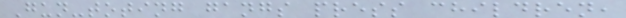Gun-toting gangs press children,
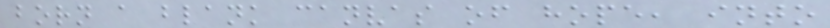born a blank canvas of hope, into
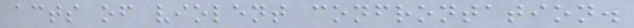acts of violent confrontation.
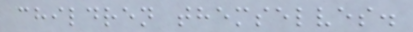children themselves.
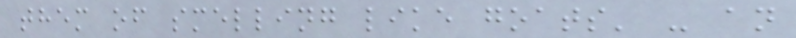them of smelling like goats' - an
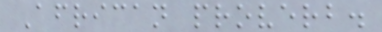African proverb.
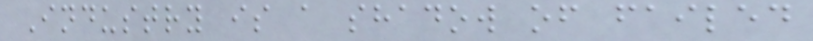Industry is a shadow of failed
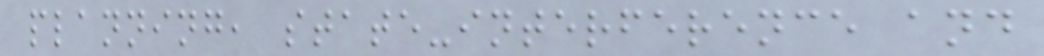planning, state-interference and
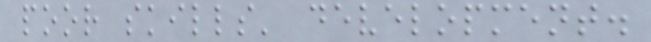poor skills' development.
